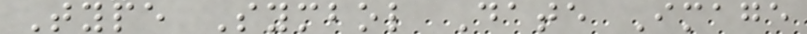Type Symbol Date Image
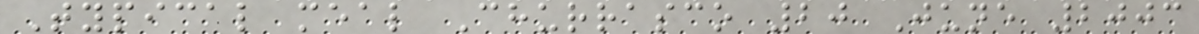Typical meal Churrasco 20 June 2003
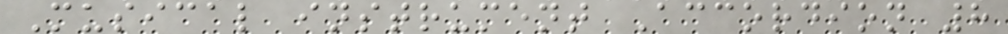Musical instrument Accordion 8
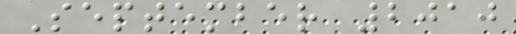September 2010
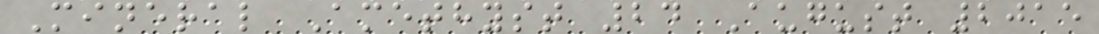Mineral Amethyst 24 August 2015
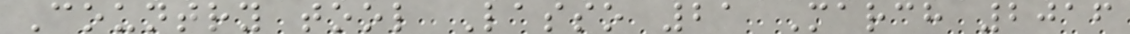Country tool Lasso 21 March 2016
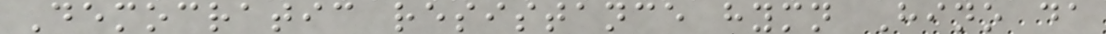Democratic resistance hymn Hino da
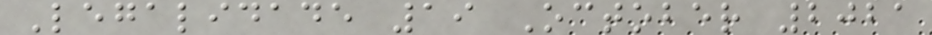Legalidade 19 October 2021
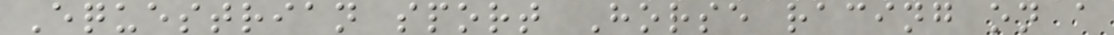Equestrian sport Horse racing on a
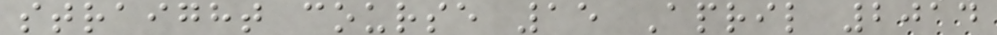straight course 15 April 2014
